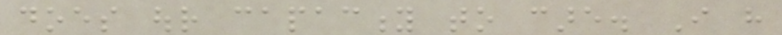does our capacity to care. I have
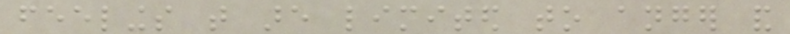feelings that are limited to anger and
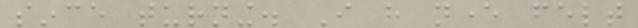since turning. I have never felt
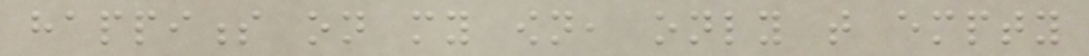happiness on my own, only that empty
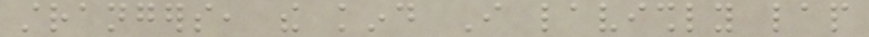strangers, the kind I lavishly lap
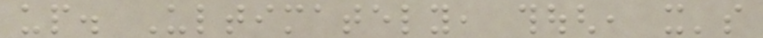up. Ultimately, though, it's
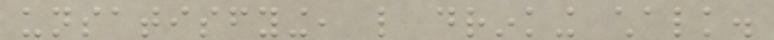unsatisfying, like drinking chalk.
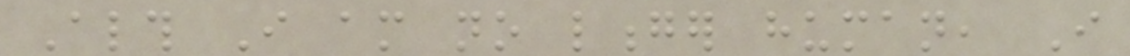Although I am no longer human, I
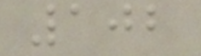102
